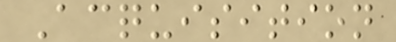Acquisition
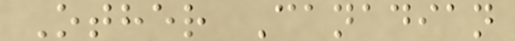Other Canadian
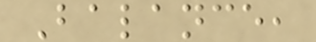Balance,
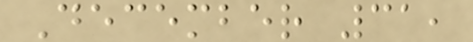December 31,
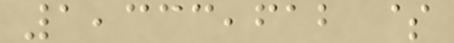1,333,612 $
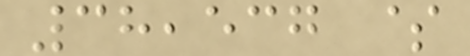38,537 $
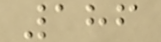186
